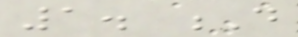1. D
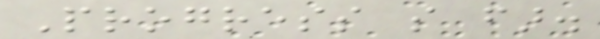Progress so far.
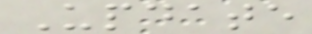Update
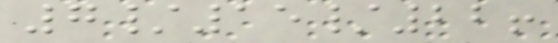7/15/22!
